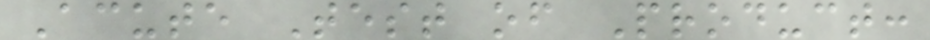Acute Test of Product:
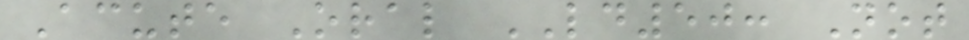Acute Oral LD50: Not
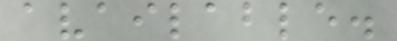available.
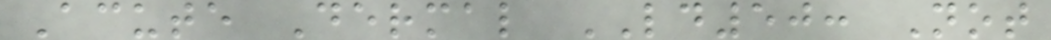Acute Dermal LD50: Not
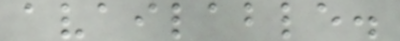available.
